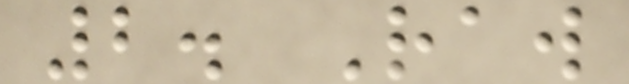2. Raw
